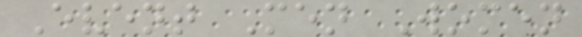Event Men Women
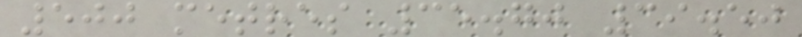500 metres 35.70 39.50
